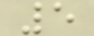5
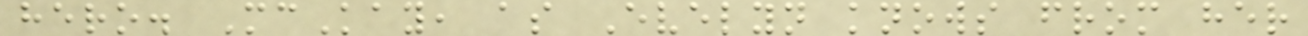hero. McKay, as Evelyn knows from her
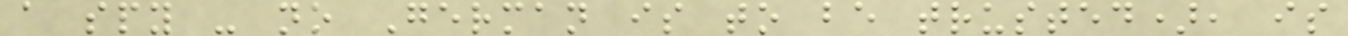a spy - no German is to be trusted), is
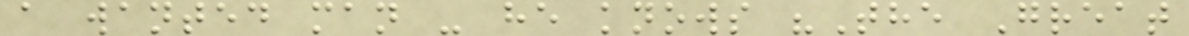a wanted man - he knows "The Great
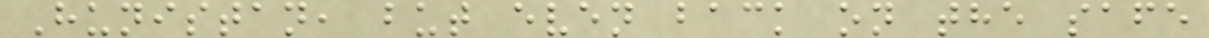Hunistan, but even back on the safe
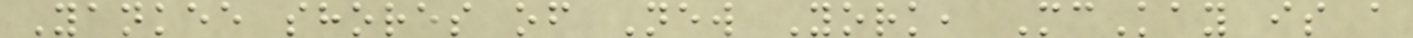Yankee shores of New York, McKay is a
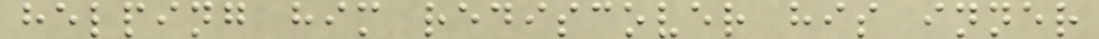helping him rediscover his inner
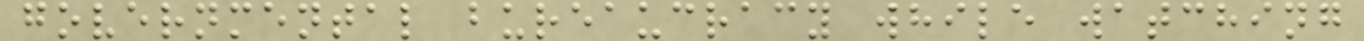governmental bureaucracy while watching
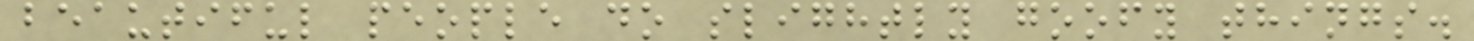beautiful people do slightly goofy things.
